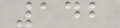142
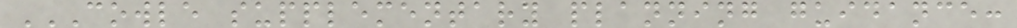COWLE SUPPLEMENTARY PLANNING GUIDANCE:
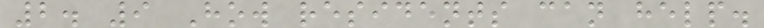2. 9 How residents can help.
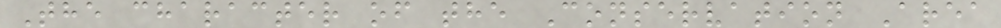The character of the Conservation Area
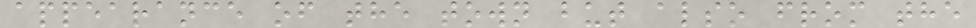appearance of the town but also from the
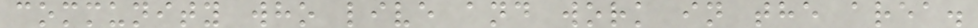community who live and work in the area.
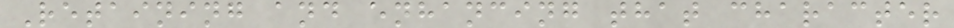Retaining and enhancing that character
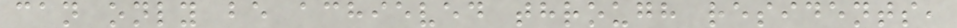can only be achieved through residents,
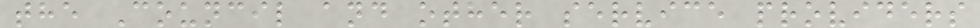the Council and other service providers
